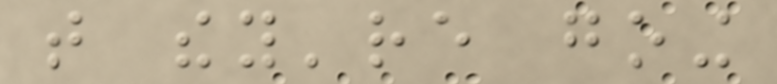that they're going
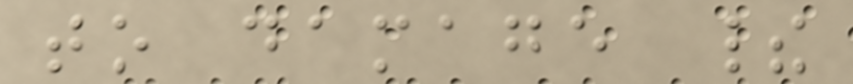to damage their
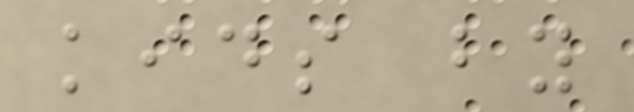kids by
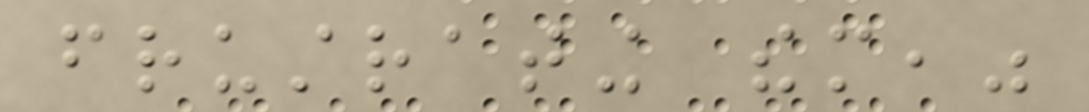frustrating them,"
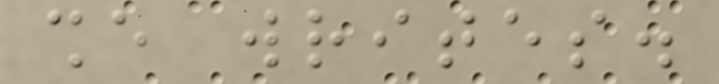she writes.
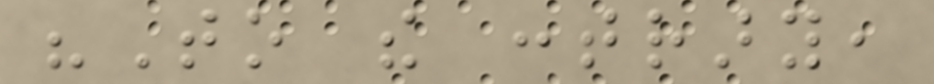"To the contrary,
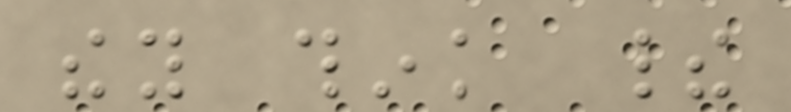they think their
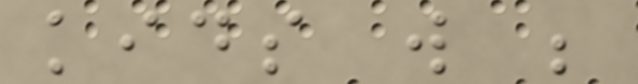kids will be
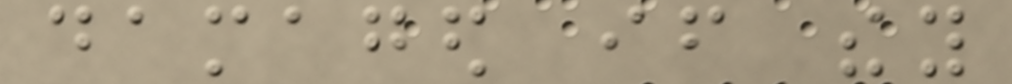damaged if they
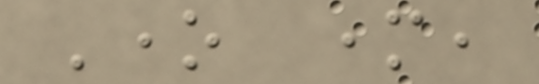One mother,
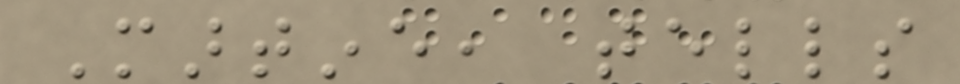Martine, tells
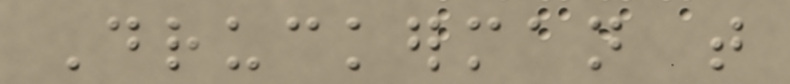Druckerman that
